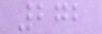272
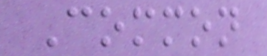Common
